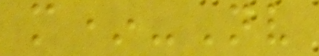m*-Nv
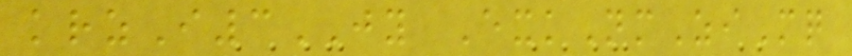krzI3JY ExkNmZiMq
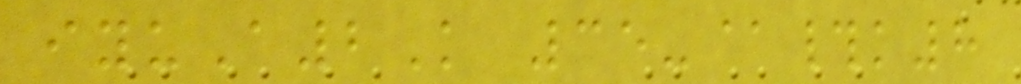iyuA2K 35-@#k8
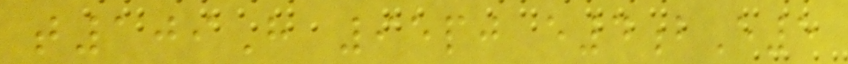t109H 95pj e4bE5
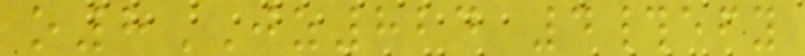o8JZ824 4#efy
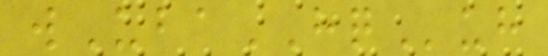wUbaHQuh
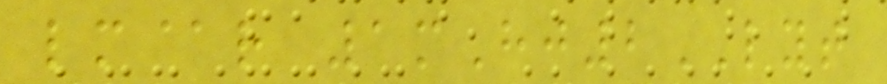lm@r 1mHj2LYT
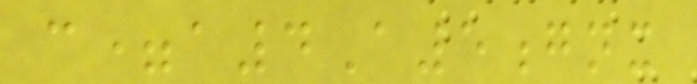c=a4A5gnx
